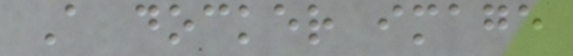A docker image
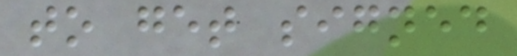to get signed
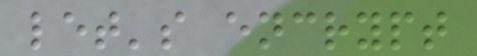let's encrypt
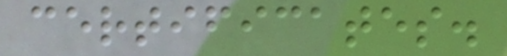certificates.
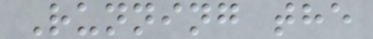Running the
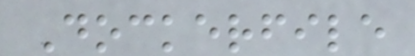Dockerfile
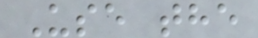Use the
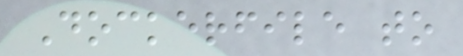Dockerfile to
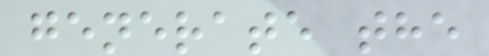generate the
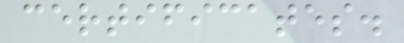certificates.
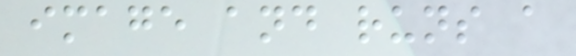image and runs a
